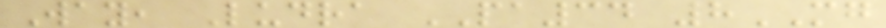Way, Ludra PA34 8MG
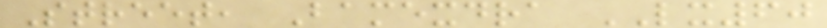Street, Bamexdra LX60
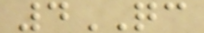4QC
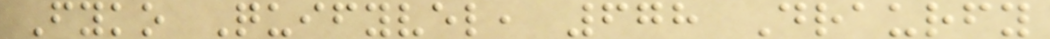Fyko Quifyvel, 678 Draurfy
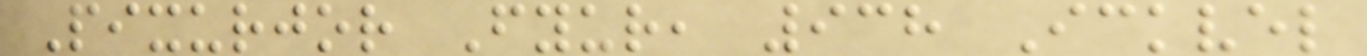Pixurjor Fyur, 938 Ickvel
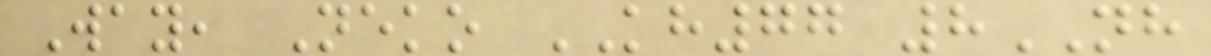Way, Neko KH77 8NH
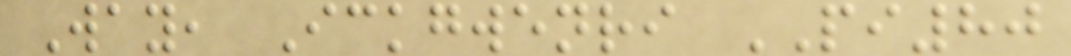Way, Ickgwenri PI80
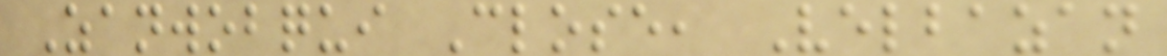Zanwobqui Close, Velbazan
